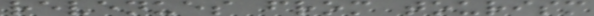revenues from tourism
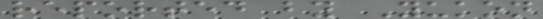reported by Yukon
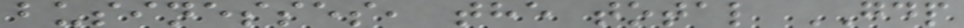businesses, the total GDP
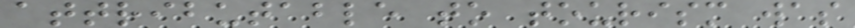attributable to tourism was
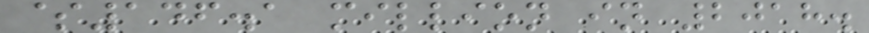$146.1 million in 2018.
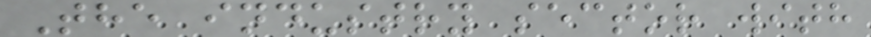The industry sector with
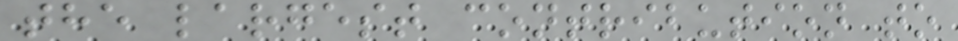the largest contribution to
